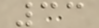33
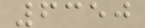6350
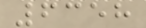6358
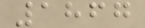1867
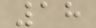18
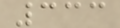333
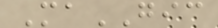MaGIC
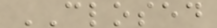CLOSED
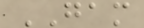GAM
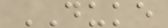DUKE
